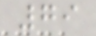79
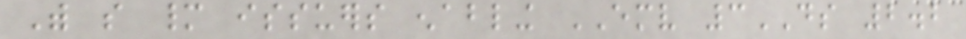With so many issuers enabling EMV 3DS 2.2
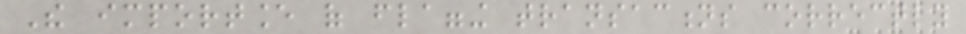The importance of flagging transactions correctly
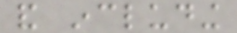and including
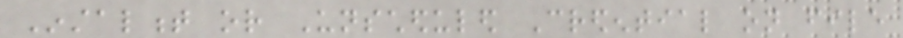Instalment or Unscheduled Credential on file
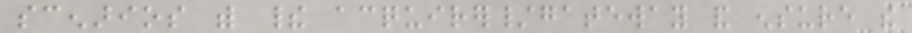scenarios with their acquirer/gateway and ensure the
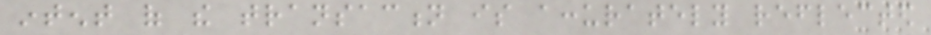intent of the transaction is accurately reflected
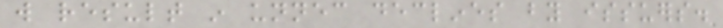will result in unnecessary declines by issuers.
